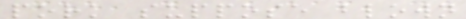pork suppose blown
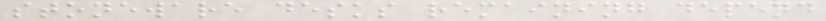stoneware desks remaining depend
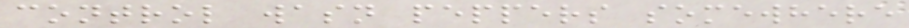control wasn peppers somewhere
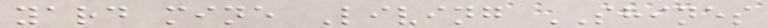yard mine Living SHINES
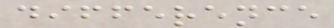difference
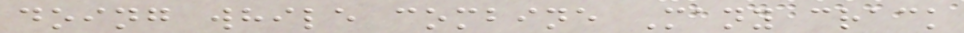doing while combine Many crack
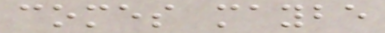comes maybe
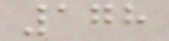178
